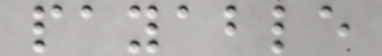payable
